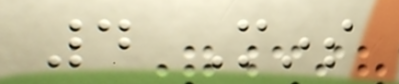4 Mins
